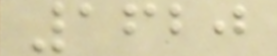1620
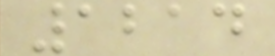1214
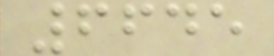6645
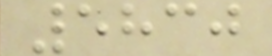5830
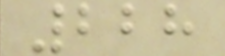228
